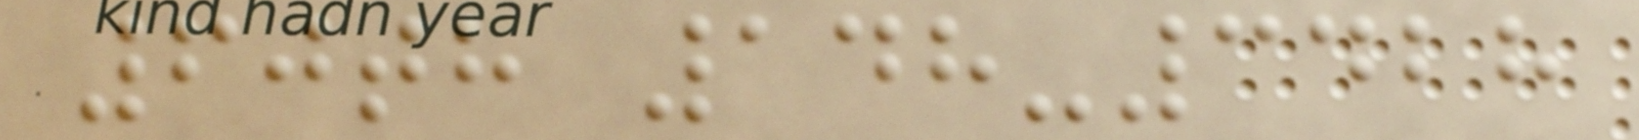60th 148-3428
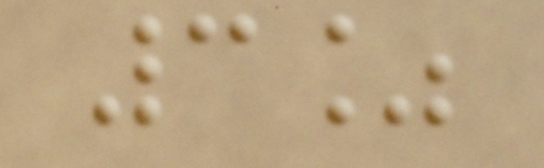3%
